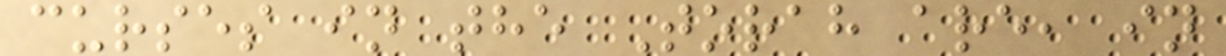curses in the Torah are, in
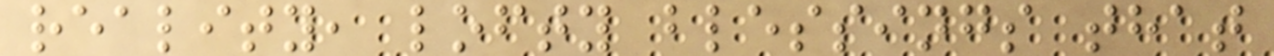reality, lofty blessings that
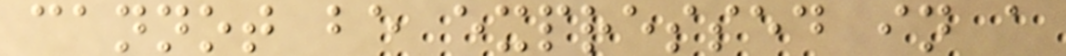cannot be expressed in a
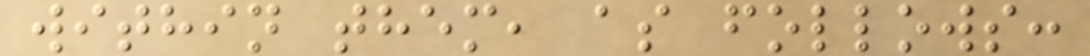within them, as follows:
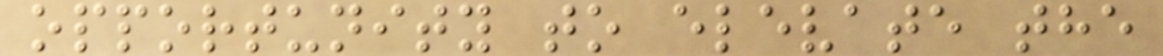opportunity to elevate the
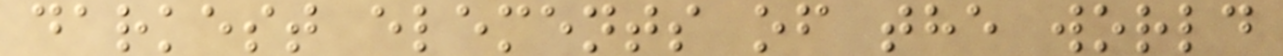darkest elements of the world
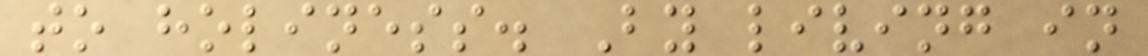to holiness. By living in
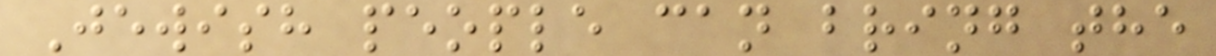Jewish people can bring the
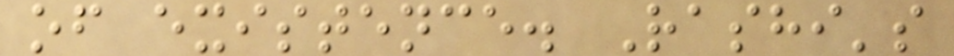of existence. Rashi's
